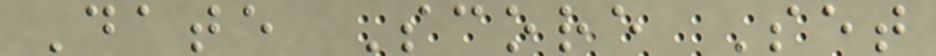Date Score Set
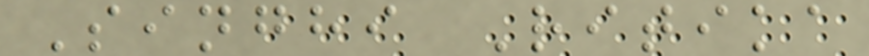Singhi Ritika
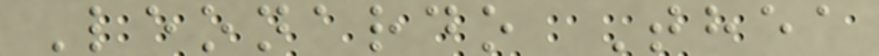Leonardo Thea
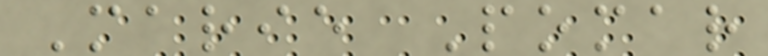Marie Pomar
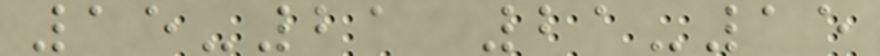15-21 21-15
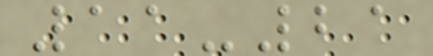11-21
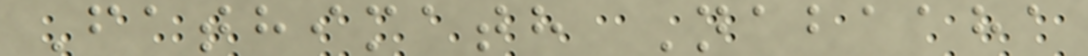Fathimath Nabaaha
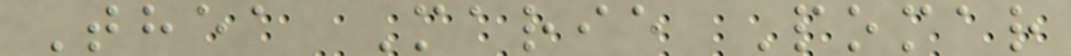Thea Marie Pomar
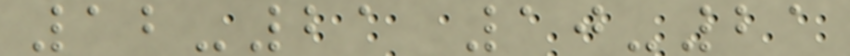12-21 10-21
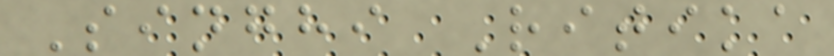Singhi Ritika
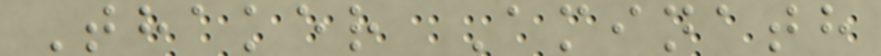Thaker Aminath
